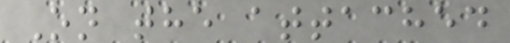On the attached
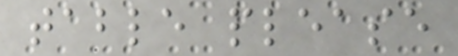table please
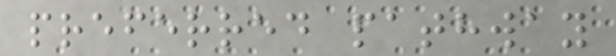preferred pathway
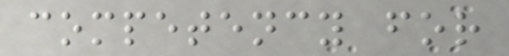competency for
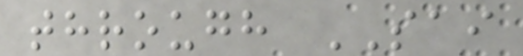through SAI
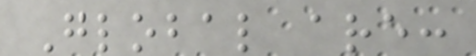Global are:
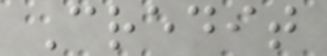Credit
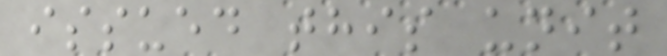issued this unit
